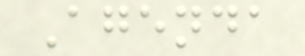Agenda
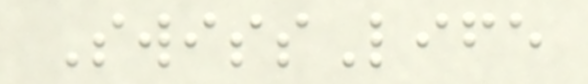SwissLife
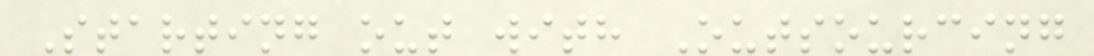Starting out with Outsourcing
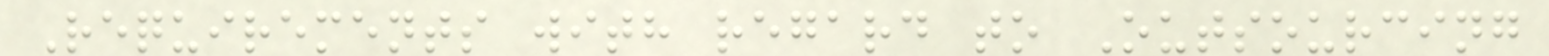Requirements with regard to Outsourcing
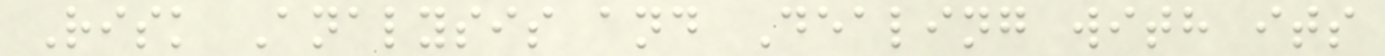Risk Analysis and Dealing with its
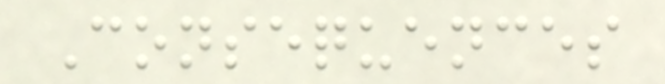Consequences
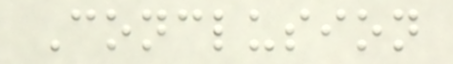Conclusion
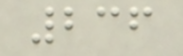236
